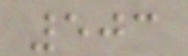503
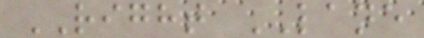RIGHT LANE
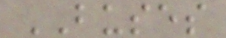BUSES
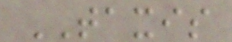TAXIS
